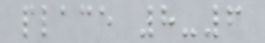place 8-6
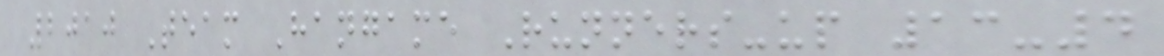2010 Team Hangame Runners-up 13-4
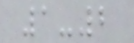1-2
